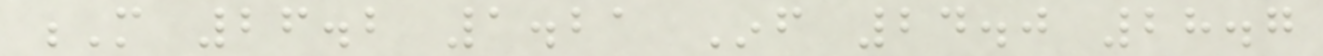M 26.2 1.21 Inf 24.0 28.7
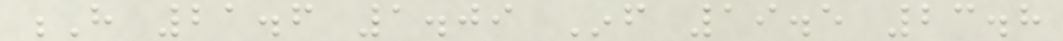H 21.6 1.09 Inf 19.5 23.8
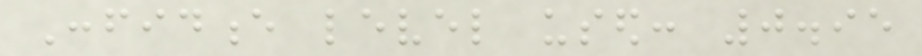Confidence level used: 0.95
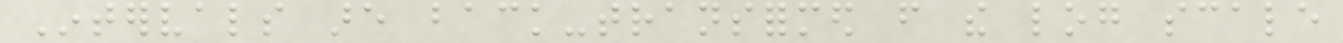Intervals are back-transformed from the log scale
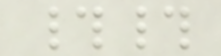##
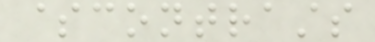$contrasts
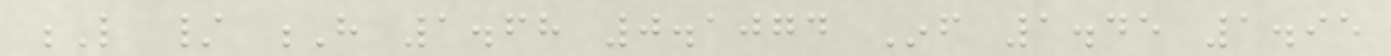L / H 1.68 0.1074 Inf 1.45 1.95
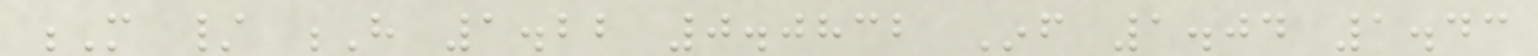M / H 1.22 0.0832 Inf 1.04 1.43
